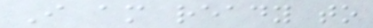I am ready to
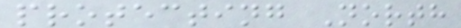protecting North
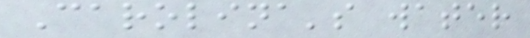Carolina's water
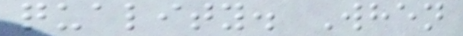quality. When
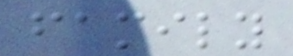family
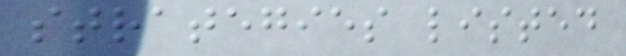strategies listed
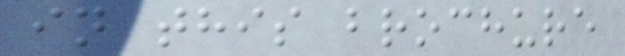in this brochure
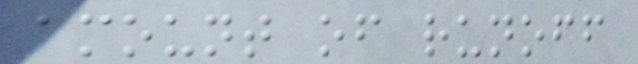amount of runoff
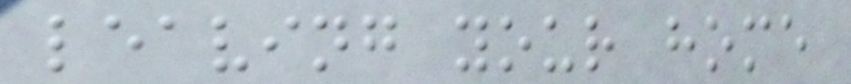leaving your home
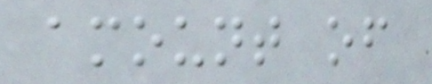amount of
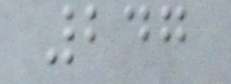247
